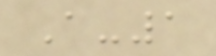A-1
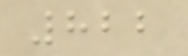822
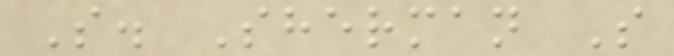S. Sherman S
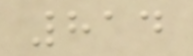814
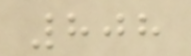808
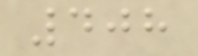408
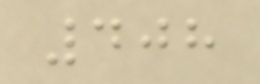408
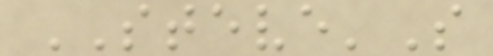STEVE'S
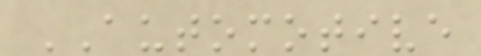AUTOMOTIVE
